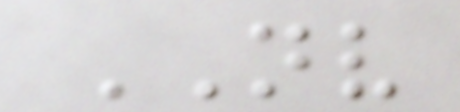NV
